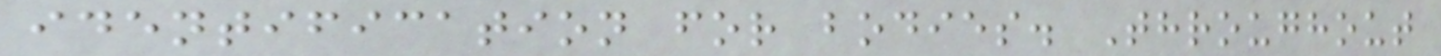identification for bodies. Throughout
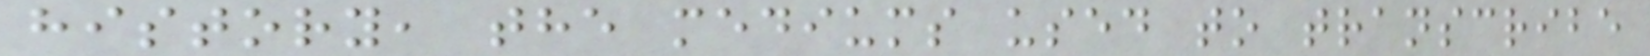history, the mediums used to transcribe
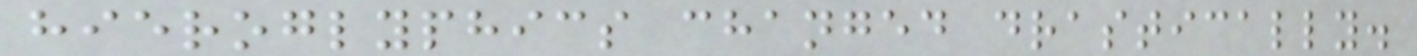hieroglyphics changed drastically.
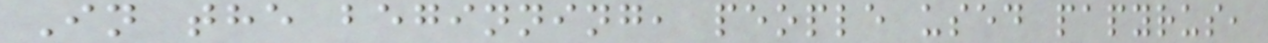In the beginning, people used papyrus,
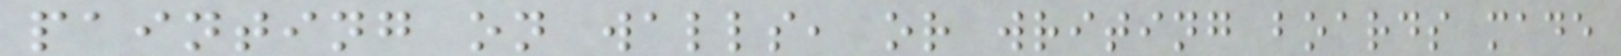painting on walls, or writing boards made
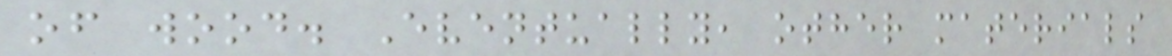of wood. Eventually, other materials
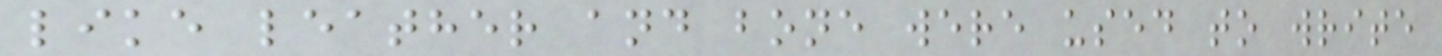like leather and bone were used to write
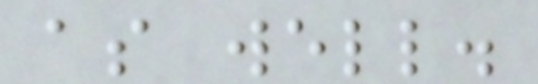as well.
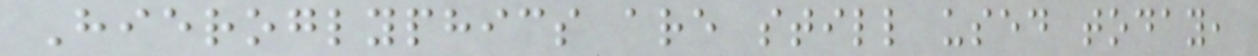Hieroglyphics are still used today,
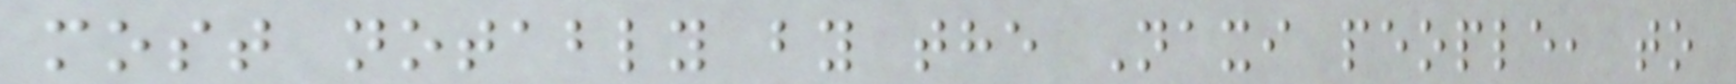most notably by the Naxi people, to
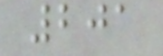201
